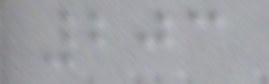203
